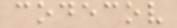codecov
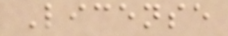License
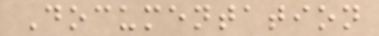Documentation
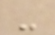-
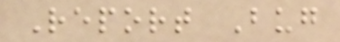Report Bug
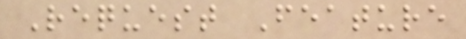Request Feature
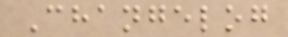Changelog
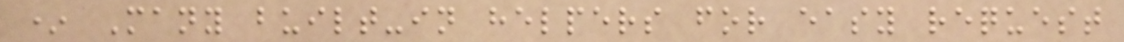* Many built-in helpers for easy request
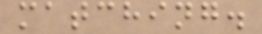matching.
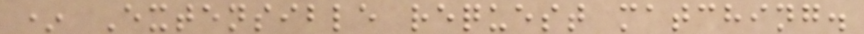* Extensible request matching.
